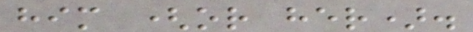him (or her).
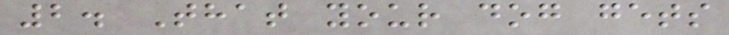2. That your dog gets
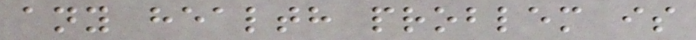any health problem is
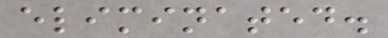eliminated.
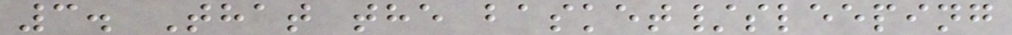3. That the basket/sleeping
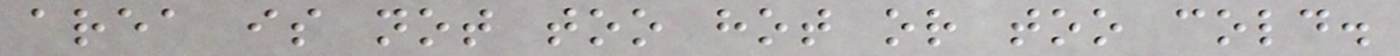area is not too hot or too cold.
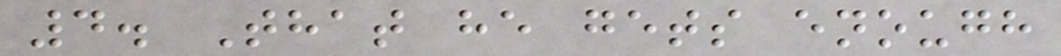4. That he gets enough
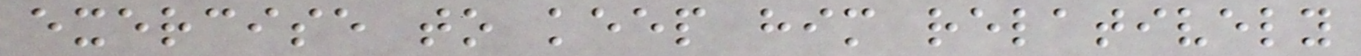exercise to keep him relatively
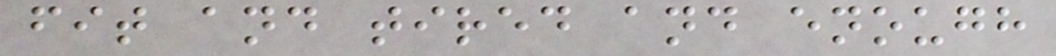fit and tired and enough
